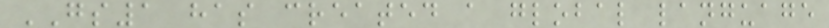GS1 has created a global language
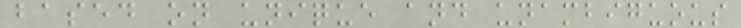based on unique and unambiguous
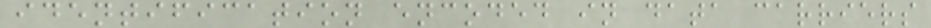identification encoded in data carriers
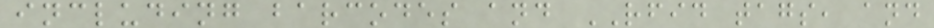including barcodes and RFID tags, and
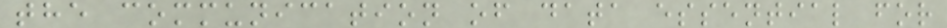the communication of data essential for
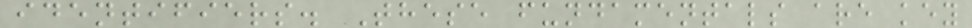identifiers. These fundamentals are key
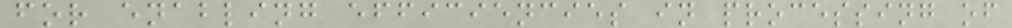for enabling efficiencies in processing of
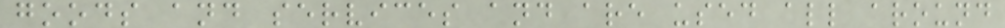goods and services and are used all around
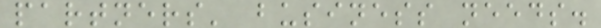partners' business needs.
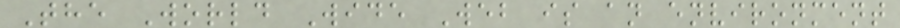The World Wide Web is an environment
